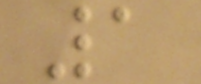1
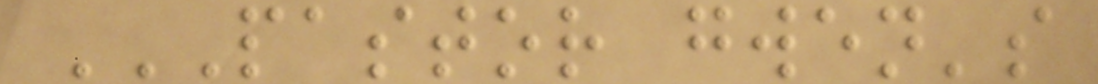PASTOR GWEN'S
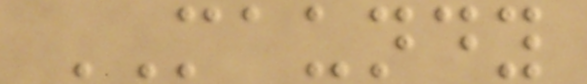MAUNDY
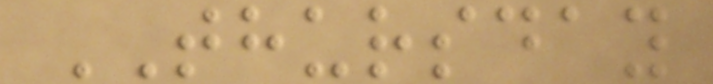THURSDAY
